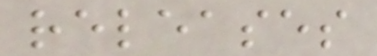releases
